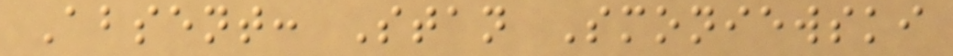Absent: Stan Smoniewski
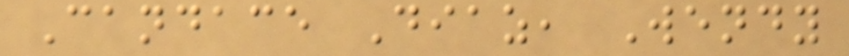Candace Diaz, Wendy
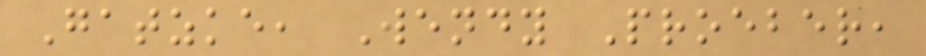Gatzke, Wendy Proeber,
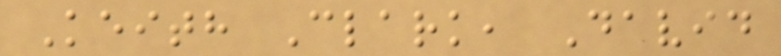Keith Clark, David
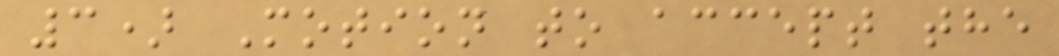3) Motion to accept the
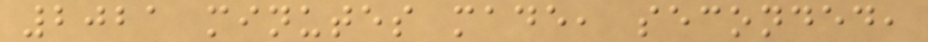2021 minutes made, seconded,
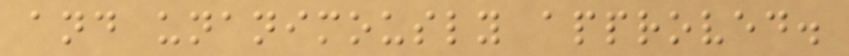and unanimously approved.
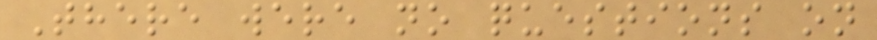There were no questions on
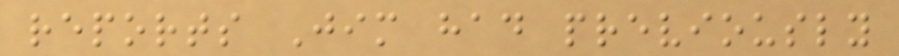reports Jim had previously
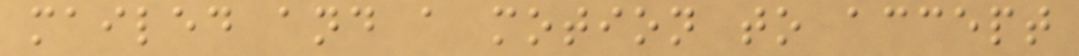mailed and a motion to accept
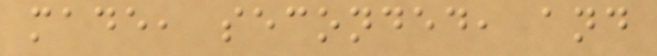made, seconded, and
